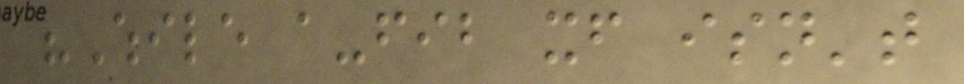"While a-fib itself isn't
